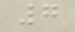7
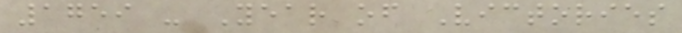1759 - Year of Victories
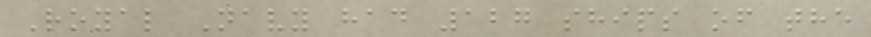Royal Navy had 127 ships of the
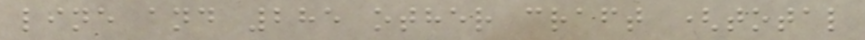line and 285 other craft (total
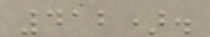412).
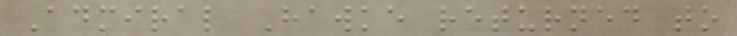Admiral Hawke returned to
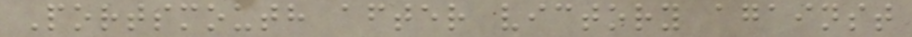Portsmouth after victory against
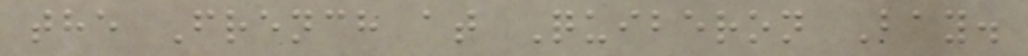the French at Quiberon Bay.
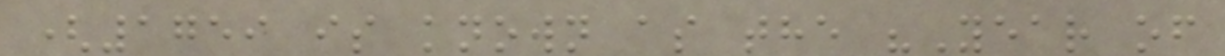(1759 is known as the "Year of
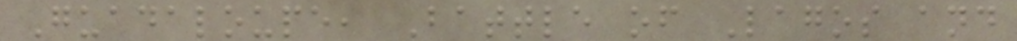Guadaloupe, Battle of Lagos and
